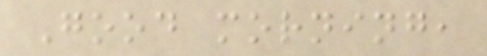Good morning,
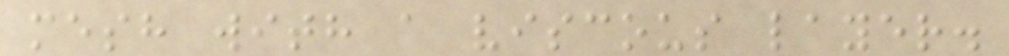mesh with a viscous layer.
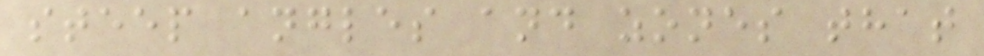steep angles and zones that
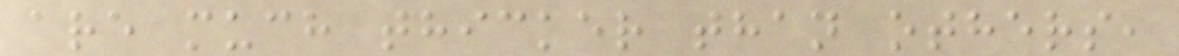are much thicker than others,
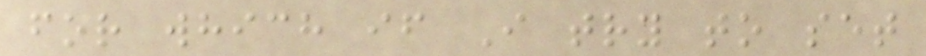for which if I try to set
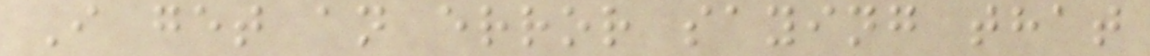I get an error saying that
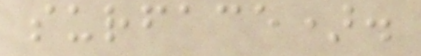surface).
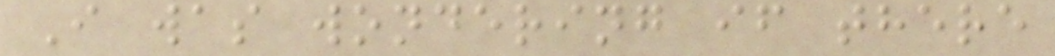I was wondering if there
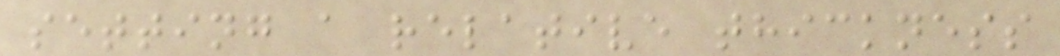setting a relative thickness
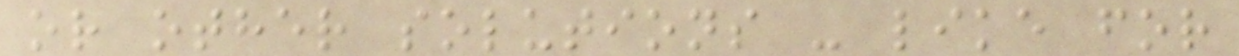or other solutions - like for
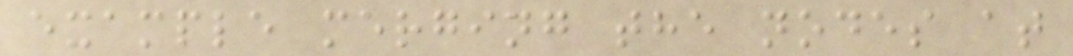example merging the nodes at
